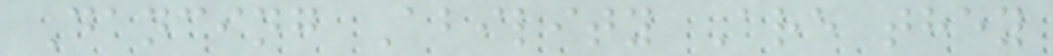Dancing Ability Are they
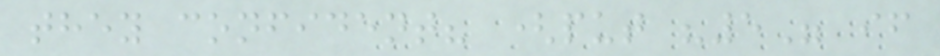they confident? (put "5" if
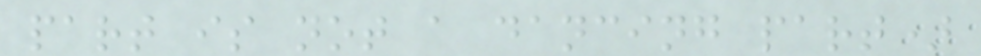part is not a dancing part)
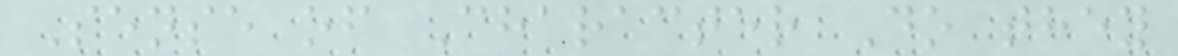Sense of Character Do they
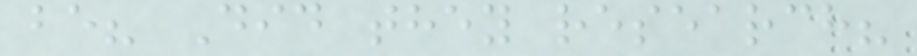be? Did they research?
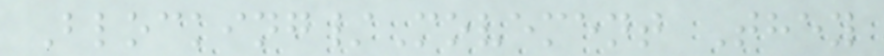Blocking/Movement They
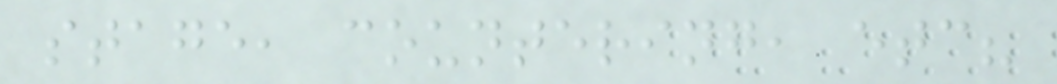stage, countering, etc?
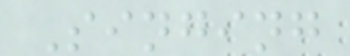Singing
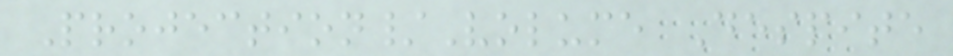Projection/Volume Despite
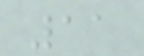11
